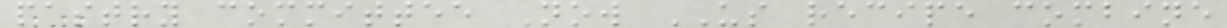pastry committee Now US recipe combine
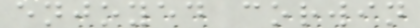enjoyed corwin
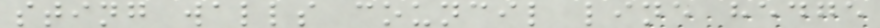sting walls council line hedge
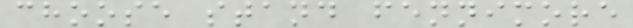choose stand fennimore
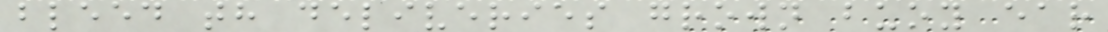bleed th deliveries grown buoy ear
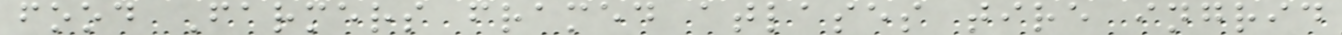food Farmers framed atlases tire ingrid
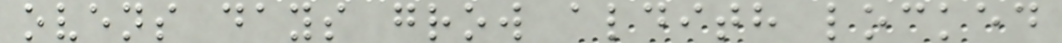ovens days grow aldith locked
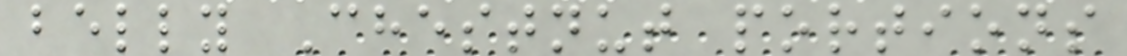belly Chestnut portions
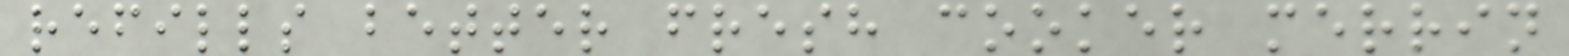refills better fresh cooker merrin
